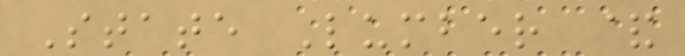State Lumber &
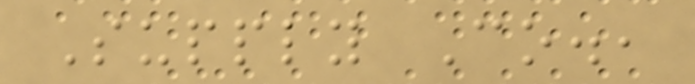Supply Co.,
